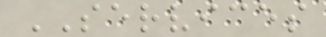SERVICES
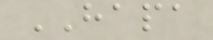HAPA
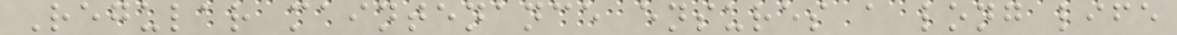Regular maintenance ensures a long life
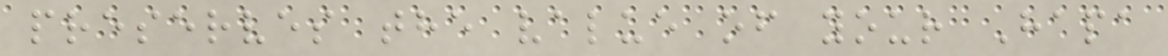preserves the value of your Hapa
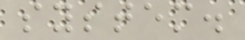system.
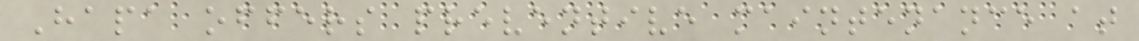Hapa offers preventive maintenance at
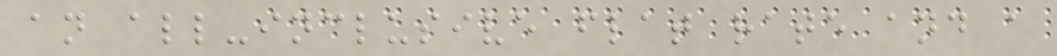an all-inclusive flat rate and a
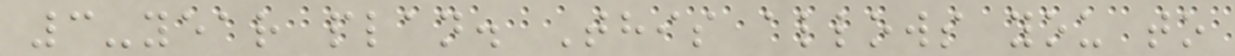3-year plan. This allows you to
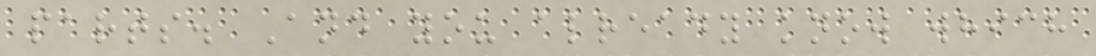parts. And you already know which
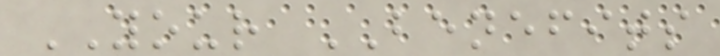YOUR BENEFITS
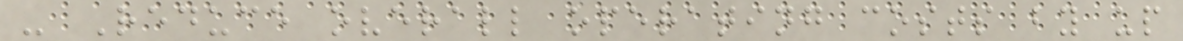- Reduce overall operating costs by up
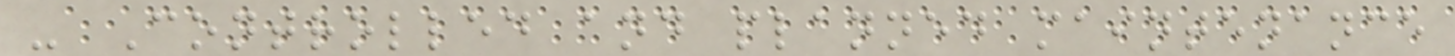- Controlled and planned maintenance
